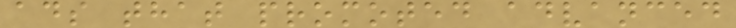ads that promoted advanced
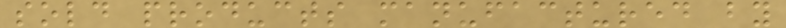sold products manufactured by
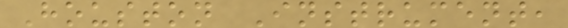Houston Instrument,
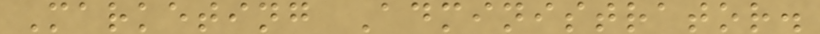Marketing Administrator.
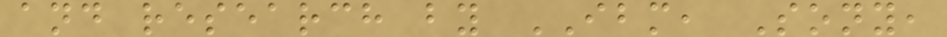and research by IBM, Sony,
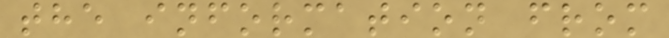the information from
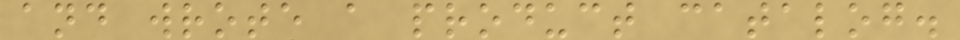and wrote a product catalog.
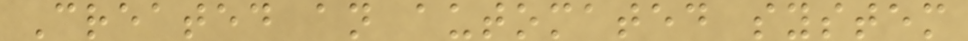Created an automated system
